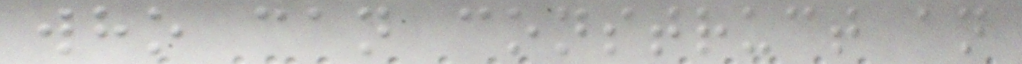who can construct an
